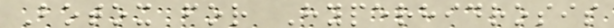Botox for Hyperhidrosis
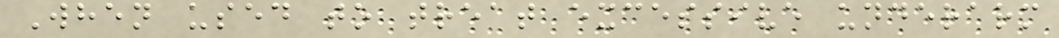When used to treat excessive underarm
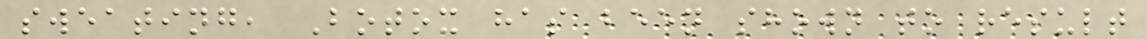sweating, Botox has been shown to result
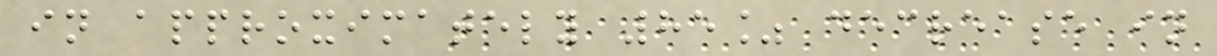in approximately 85% decrease in
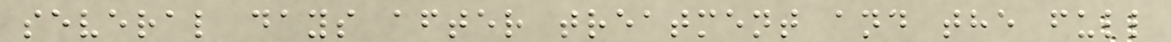several days after treatment and the full
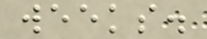weeks.
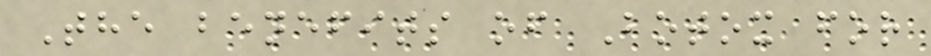The benefits of Botox for
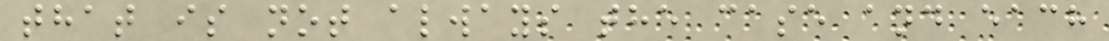that is not always the case and each
